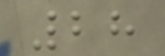28
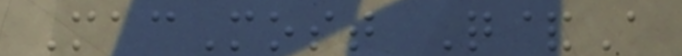MacMost Q&A
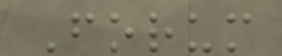Forum
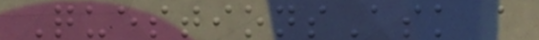QuestionsAsk a
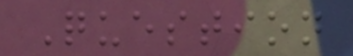Question
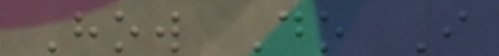How Do I
